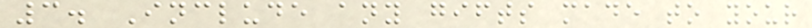3. Include any gifts made to your
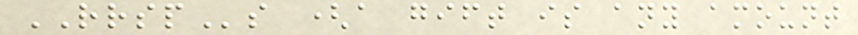RRSPs (a gift is any amount
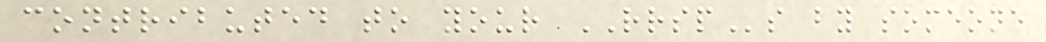contributed to your RRSPs by someone
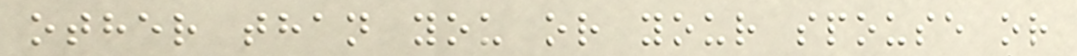other than you or your spouse or
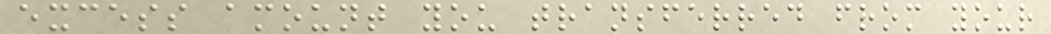excess amount you transferred from your
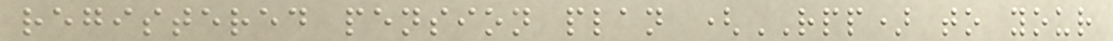registered pension plan (RPP) to your
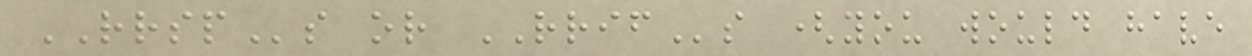RRSPs or RRIFs (you would have
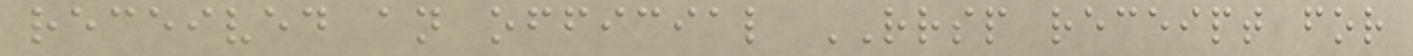received an official RRSP receipt for
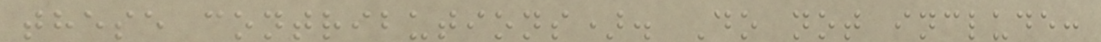these contributions). Do not include:
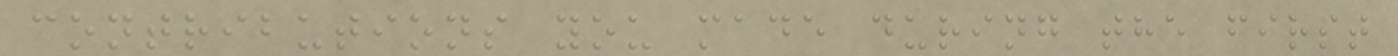contributions you made during the first
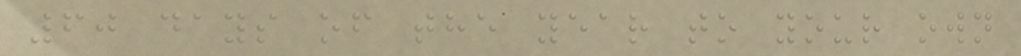60 days of the year to your own
